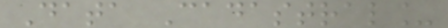Data Cadastral_
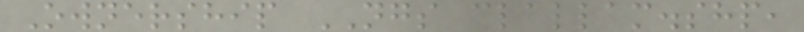Ownership NGS clallam.shp,
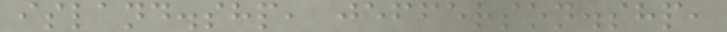island.shp, jefferson.shp,
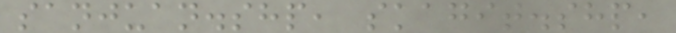sanjuan.shp, skagit.shp,
